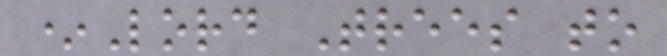*Lord Trees to
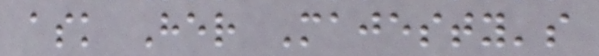ask Her Majesty's
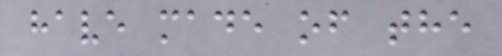have made of the
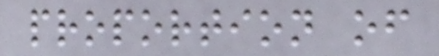proportion of
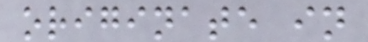originate in
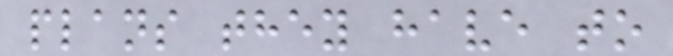plans they have to
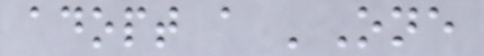adopt a 'One
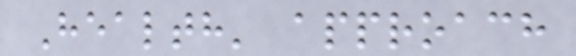Health' approach
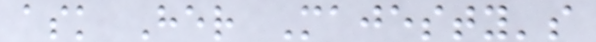ask Her Majesty's
